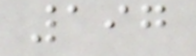197
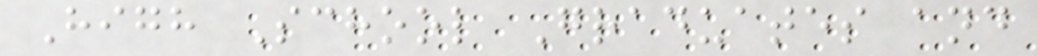High School Graduates and
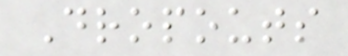Dropouts
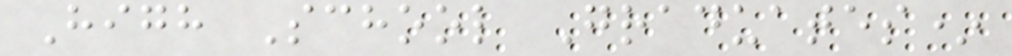High School Graduates*
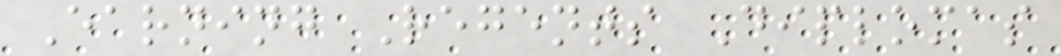Earning Regents Diplomas
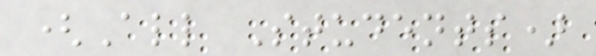(All Students)
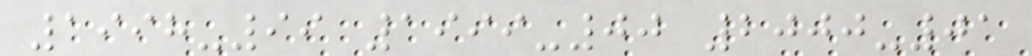1998-99 1999-00 2000-01
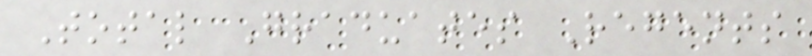Total Graduates Regents
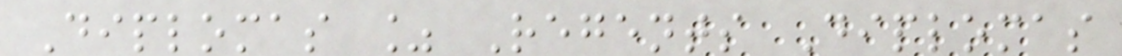Diplomas % Regents Diplomas
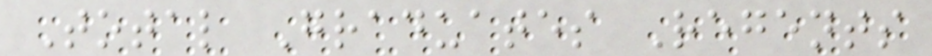Total Graduates Regents
